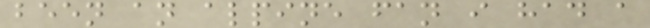been an alpine fan i had a
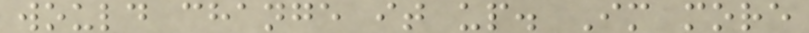would change it up. Im more
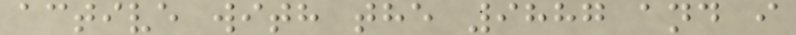active with the 9887 and i
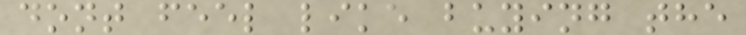dont feel like buying the
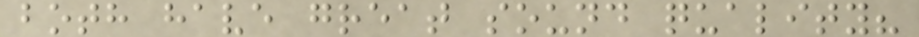both have great sound quality?
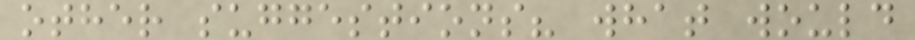other suggestions? what would
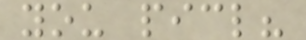you picl?
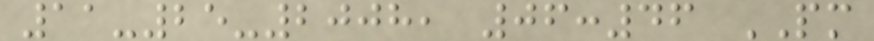11-25-2008, 06:46 PM
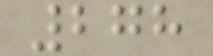278
